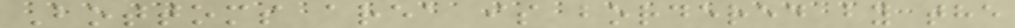Bottoms area is bordered by the
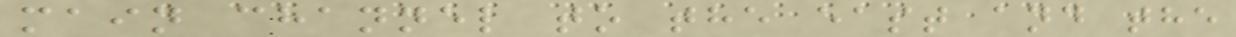main channel to the east and the
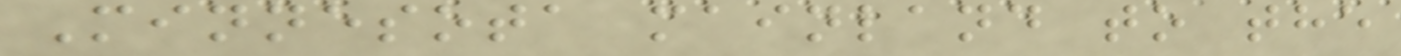Minnesota mainland to the
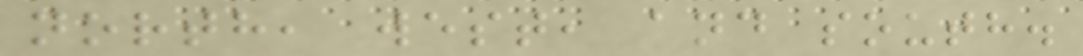north, west, and south.
